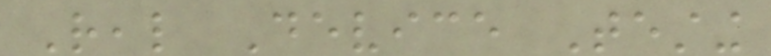Real Device Testing
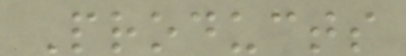Products
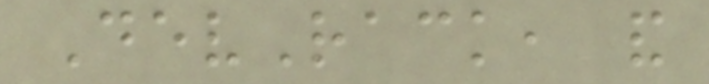DevRack, and
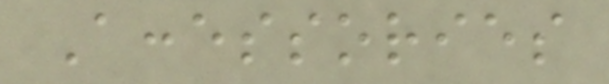Accessories
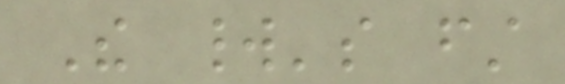The world's first
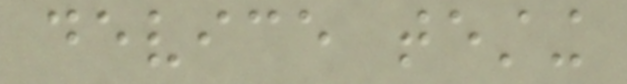device testing
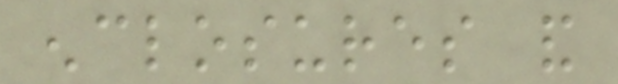enclosures and
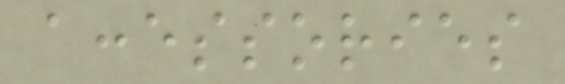accessories
